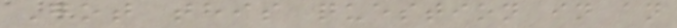Got this question in an
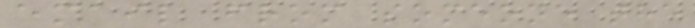email from someone the
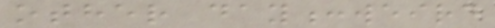other day:weird
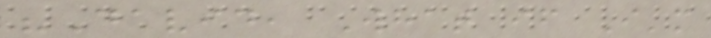"David, What if I'm
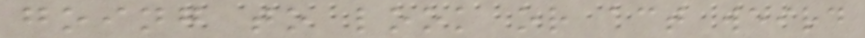going to look or act weird
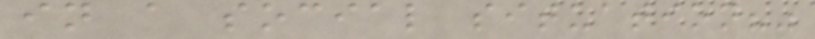in a social situation?"
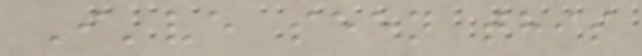I've seen this
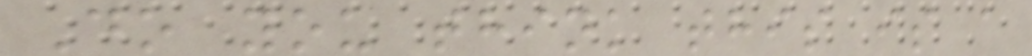Do you think this is a
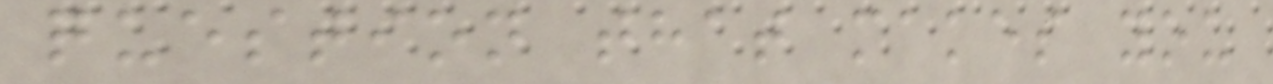question that makes you
